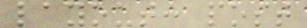layout: post
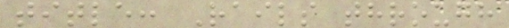title: Rails through
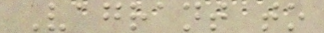Vagrant to
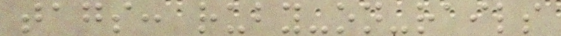tags: ruby-on-rails
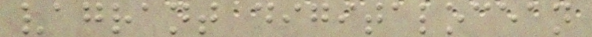vagrant digitalocean
